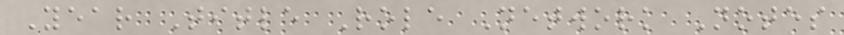Year Title Role Network Notes
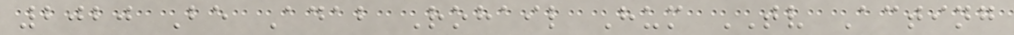2020 Be Adab Rohail Hum TV Acting
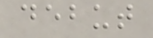debut
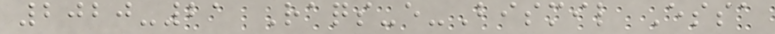2020-21 Raqs-e-Bismil Essa
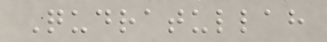Qudratullah
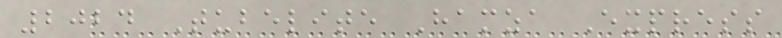2024 Tubelite Hamza Express
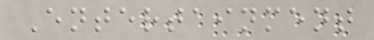Entertainment
